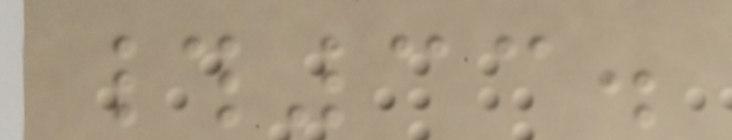#33.
